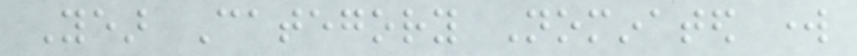Year Category Nominated work
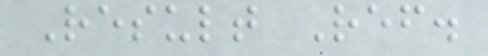Result Ref.
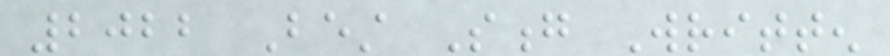2022 Best Song Written
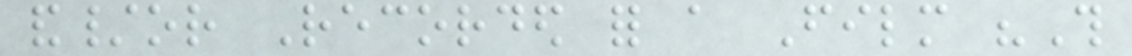and/or Recorded for a Film "This
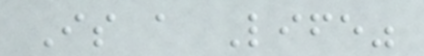Is a Life"
